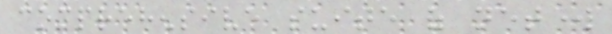comprehensive suite of network
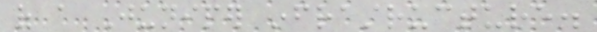of a Juniper infrastructure.
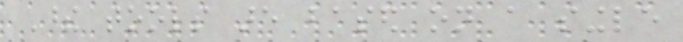These tools are based on a single
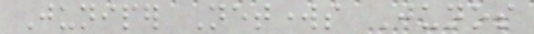Juniper Networks Junos
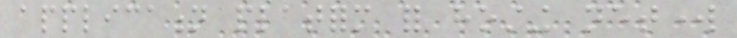application platform for hosting network
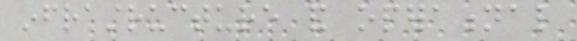infrastructure and operational
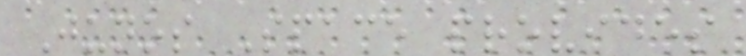Junos Space provides
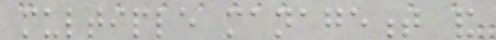multiple management and
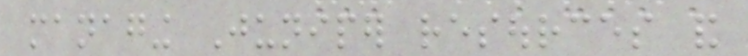managing Juniper resources and
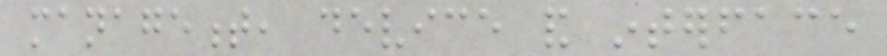management, device and interface
